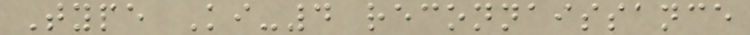Type Ki-4 reconnaissance
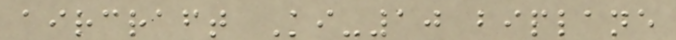aircraft Ki-10 biplane
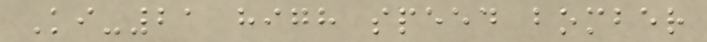Ki-21 high speed bomber
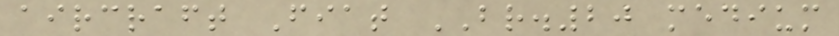aircraft Fiat BR.20 medium
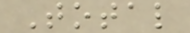Total
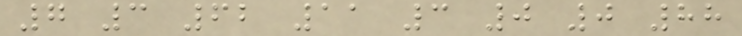7 3 62 11 3 0 0 88
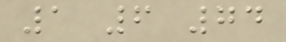1 6 74
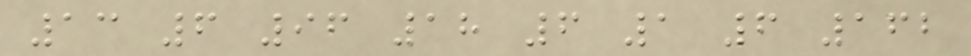13 6 96 18 6 1 6 162
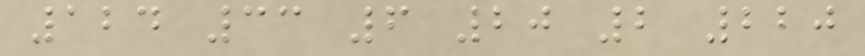124 33 6 20 2 220
